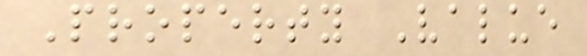Property Value
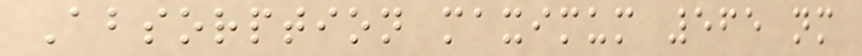Absorption maximum 565 nm
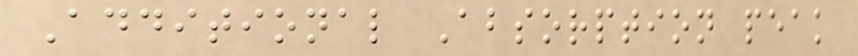Additional Absorption peak
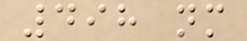498 nm
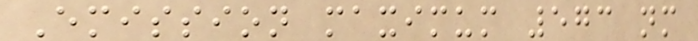Emission maximum 573 nm
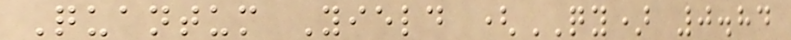Quantum Yield (QY) 0.84
